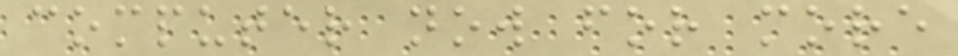computer now for more
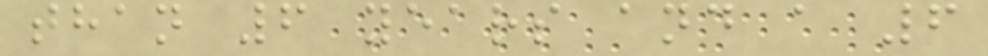than 6 years and a 6
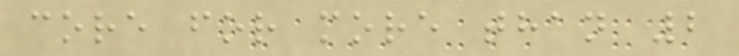core for more than 2
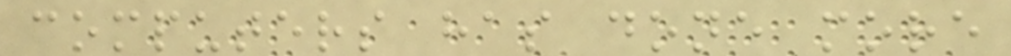computers has done more
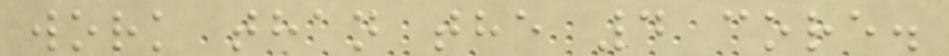work than the 4 core.
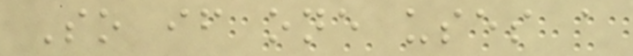So if one uses a
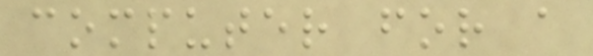computer for a
